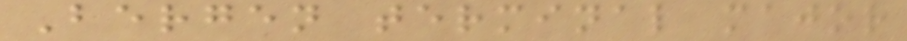Bergen terminal major
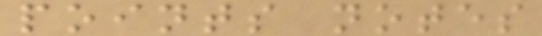points notes
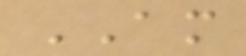AM
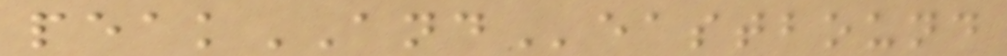peakANDeastbound
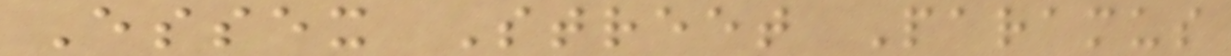Essex Street Paramus
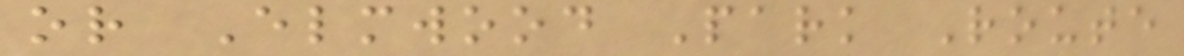or Elmwood Park Route
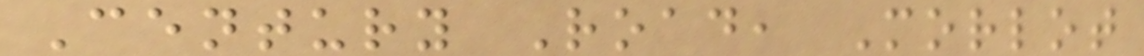Century Road, Morlot
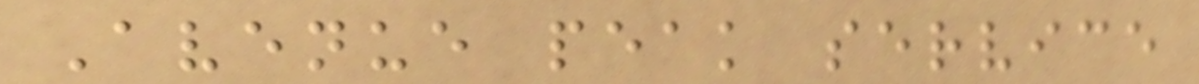Avenue peak service
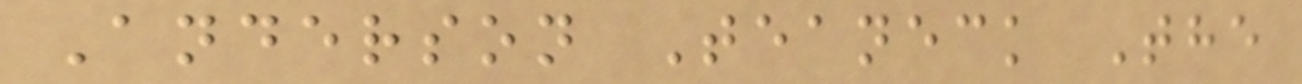Anderson Teaneck The
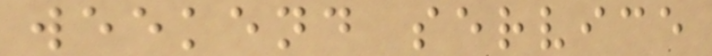weekend service
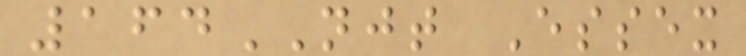164NJT Essex
